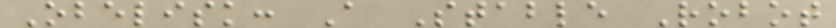Obelisk: A Stable Robot
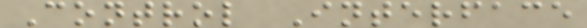Control Interface
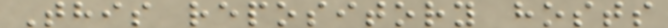This repository hosts
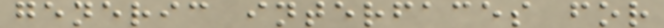generic interfaces for
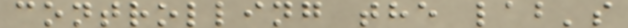controlling the lab's
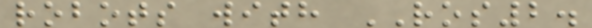robots with ROS2.
